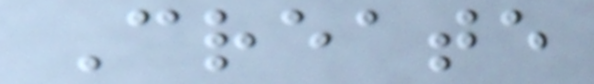Create
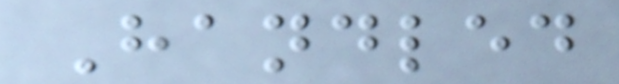Handled
